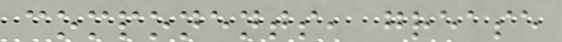components, grease
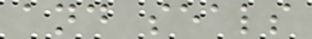and seals
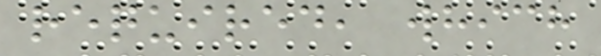required, which
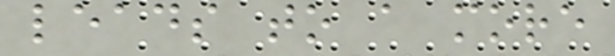leads to a more
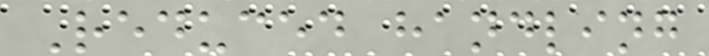Reduced handling
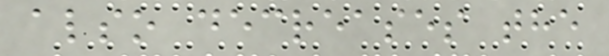also decreases the
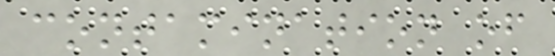contamination of
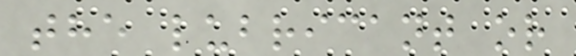the lubricant or
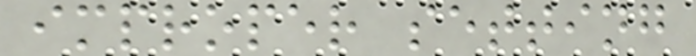improper setting
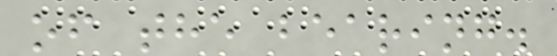of the bearing.
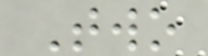Two
